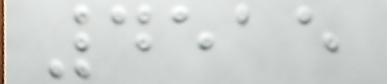4515
